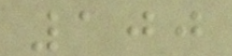100
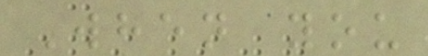When you
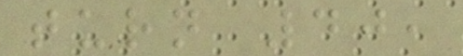turn 40,
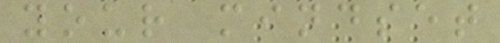your mindset
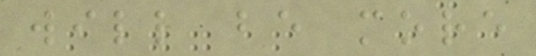will be more
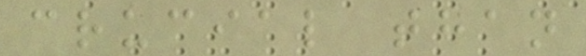crucial than
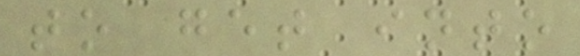to get into
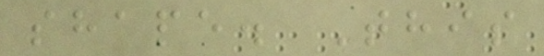shape. This
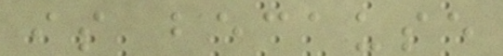is because
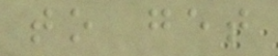to get
